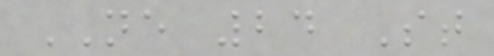NE 24 St
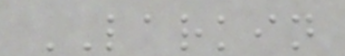LARKIN
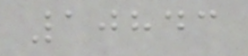10843
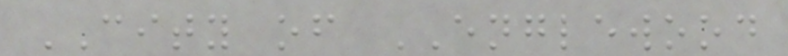CITY of ENGLEWOOD
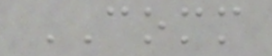COMM
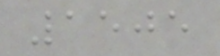1505
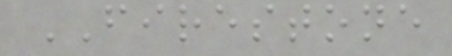FIRESTONE
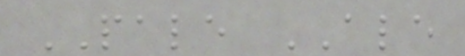PALE ALE
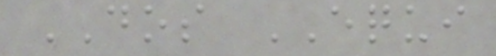DOS EQUI
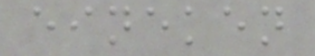eineken
